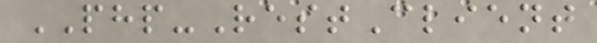PHP-RestClient
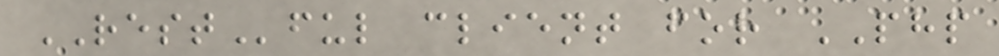RESTful client for PHP
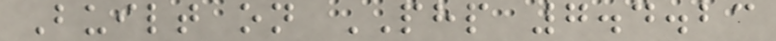Built on PHP 7.4.23
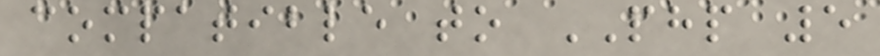compatible to PHP 5
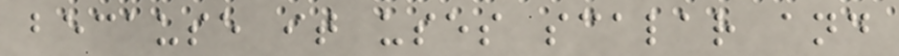because it uses scalar and
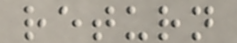return
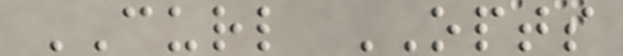CURL OPTS
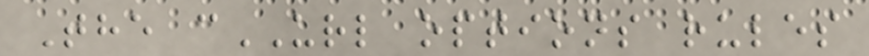The cURL options rules
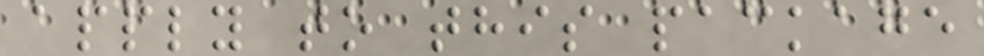apply to this package
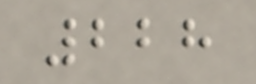228
